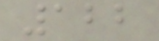122
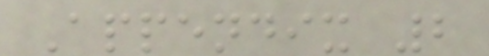Appendix 2
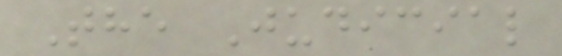The Judicial
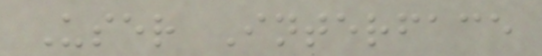User Interface
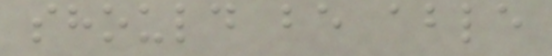should be able
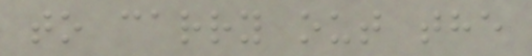to carry out the
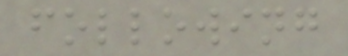following
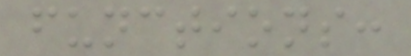functions:
